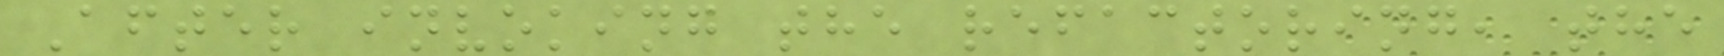After invoking the refactoring, the
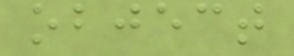object
